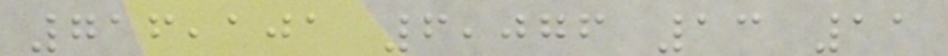716,101 6,076 13 11
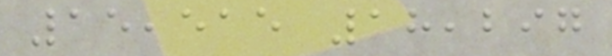15,515 18,297
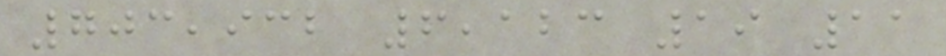703,932 6,123 19 11
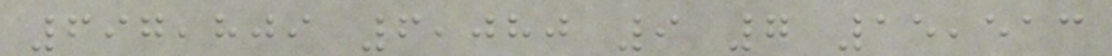697,809 6,080 9 7 15,513
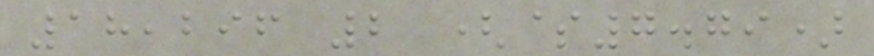18,296 2 ($7.79)
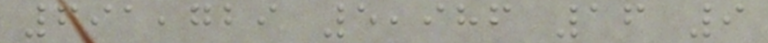691,729 5,986 16 9
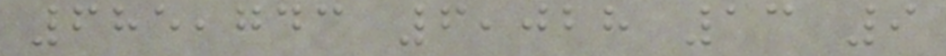685,743 6,028 13 9
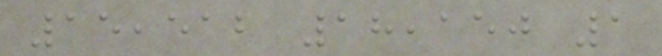15,512 18,150 1
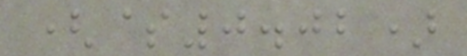($0.02)
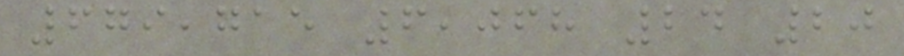679,715 6,068 24 20
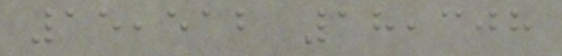15,512 18,308
